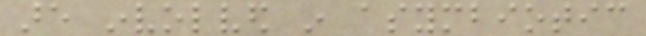are involved in asymbiotic
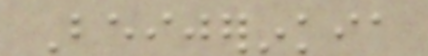Beijerinkia
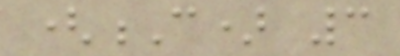(C) 3
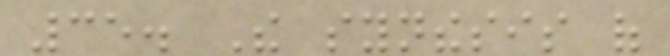35. The synthesis of
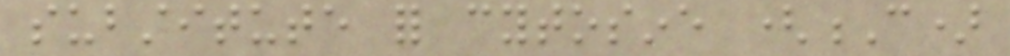substitute for cytosine (C)
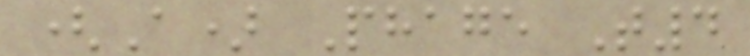(A) Phage T4
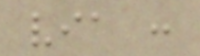via :
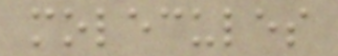molecules
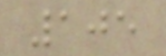105
